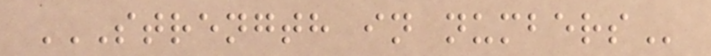STRENGTH IN NUMBERS
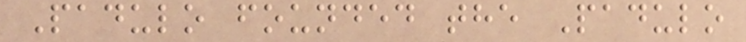Padulo founded the Padulo
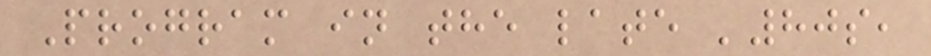Program in the late '80s,
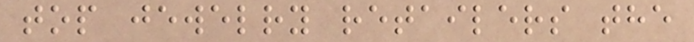top jewelry retailers the
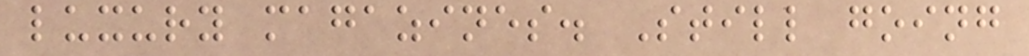luxury magazines. Still going
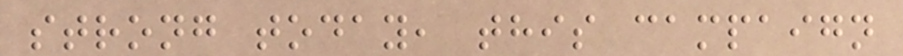strong today, this campaign
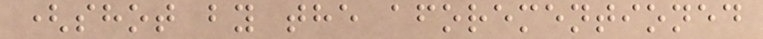(shot by the aforementioned
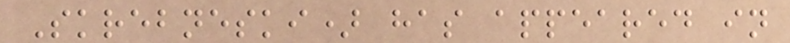Skrebneski) has appeared in
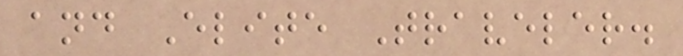and Elite Traveler.
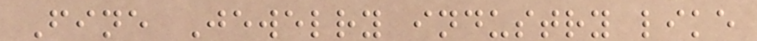Fine Jewelry industry like
